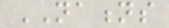NATIONS
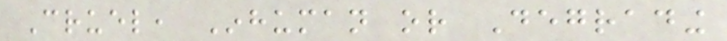Cruel, Inhuman or Degrading
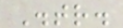Distr.
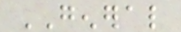GENERAL
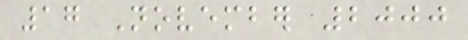17 November 2000
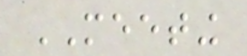MEETING
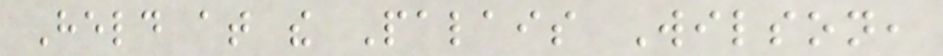Held at the Palais Wilson,
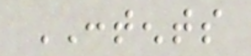CONTENTS
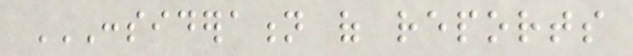CONSIDERATION OF REPORTS
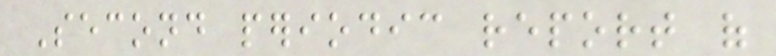Second periodic report of
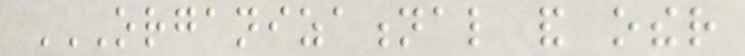ORGANIZATIONAL AND OTHER
